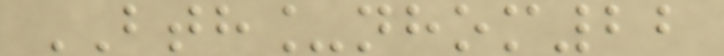BTH_nhom22
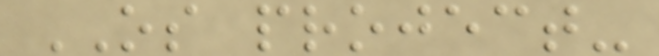OS project-
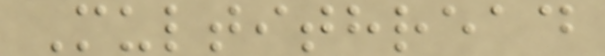Multithread
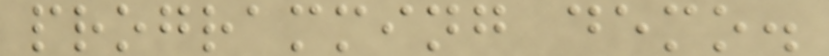programming demo.
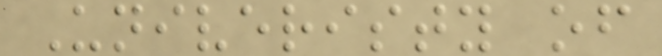Univeristy of
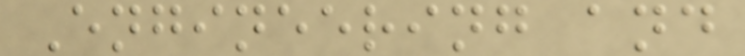Engineering and
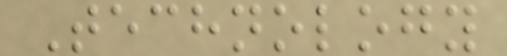Technology
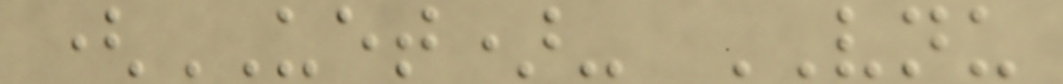(UET)- VNU
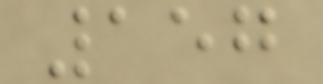157
